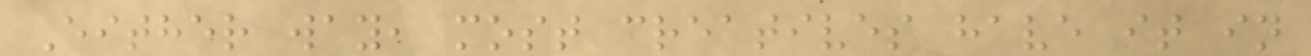Either way, most creatives have it in
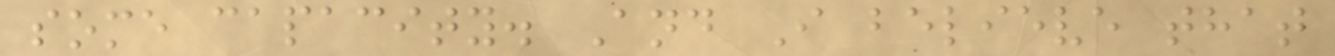some capacity. And I believe that
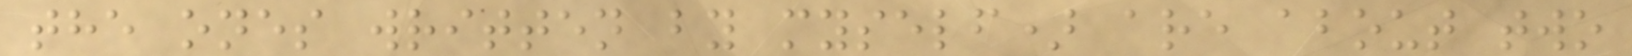the ones written by myself) are about two
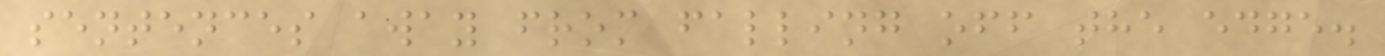sentences away from falling off the edge.
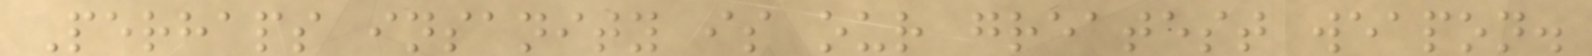Perhaps insanity is our greatest weapon.
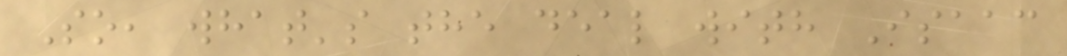So, what's the deal with Isaac
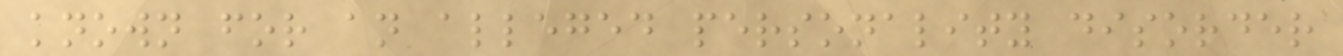known for an alleged personality disorder
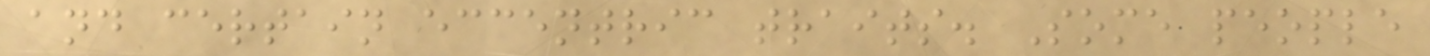and certain eccentric traits. Some people
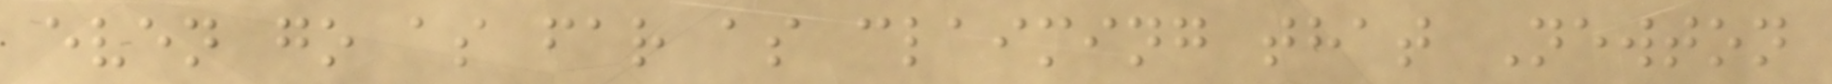even go as far as claiming that Newton
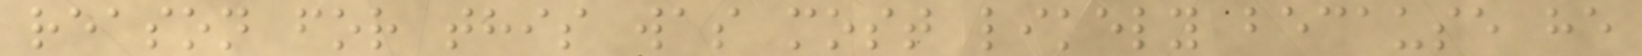reason for this was most likely because he
